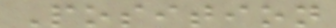Position
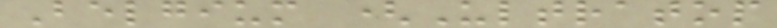Belgium (Ultratop
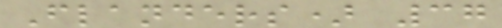Flanders) 37
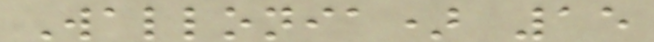Wallonia) 15
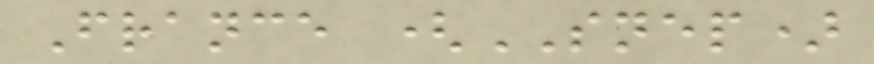France (SNEP)
